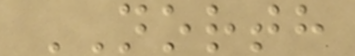NORTH
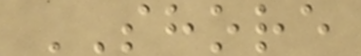SHORE
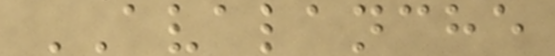AVALANCHE
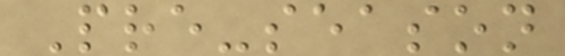Pre-season
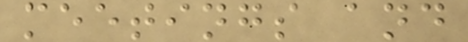meetings and
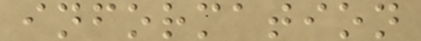information
